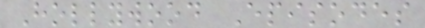Hollywood Episodes
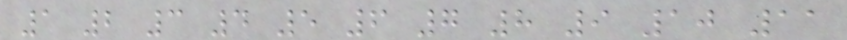1 2 3 4 5 6 7 8 9 10 11
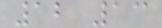12 13
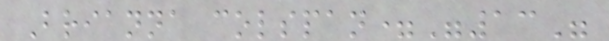Brianna colspan="13"
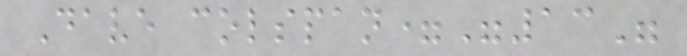Dave colspan="13"
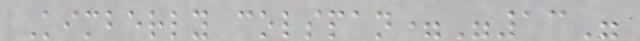Kimberly colspan="13"
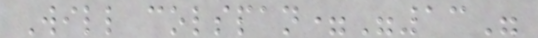Will colspan="13"
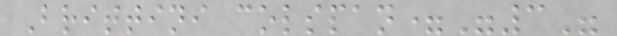Brittini colspan="3"
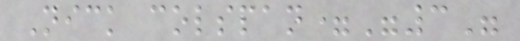Nick colspan="3"
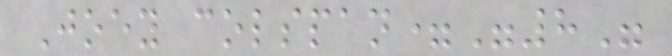Joey colspan="8"
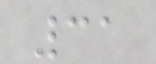31
